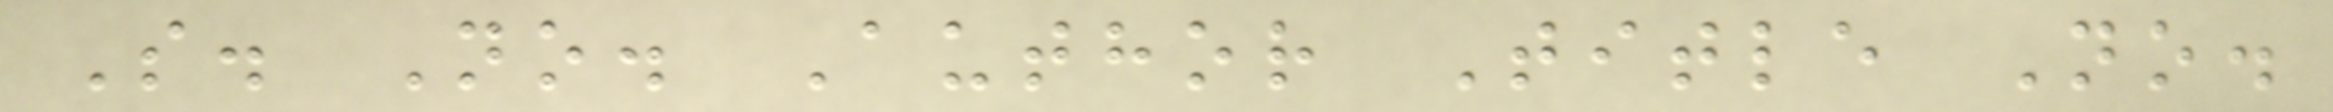S. No. Author Title No.
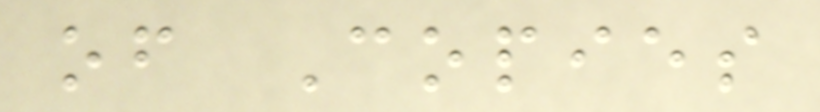of Copies
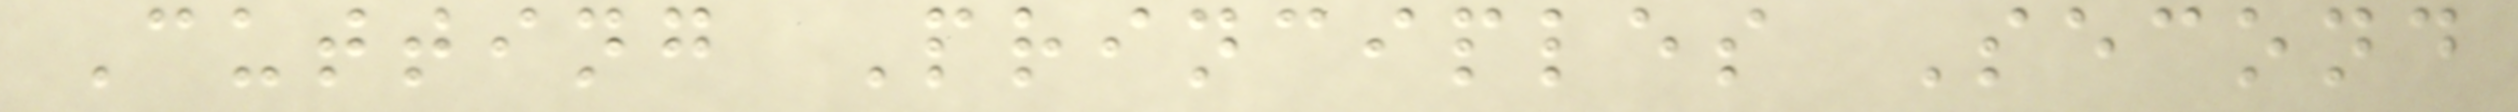Cutting Principles Second
